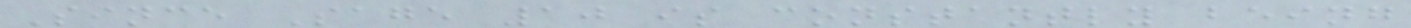Since Sage 10 is constantly being
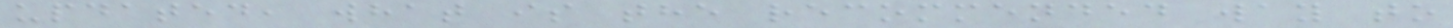updated, what is the recommended way to
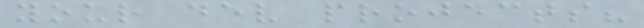your dev projects?
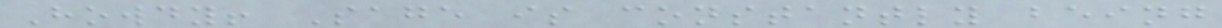Howdy! Sage is constantly being
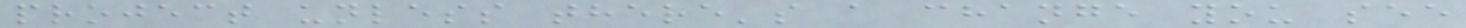project unless there's a change you see
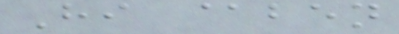Hi @ben
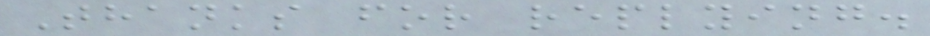Thanks for replying.
